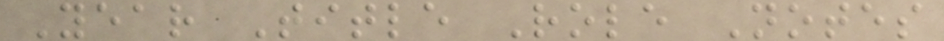Year Title Role Notes
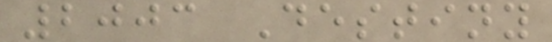2003 Destiny
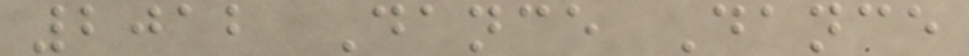2012 Dance Dance
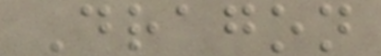Dragon
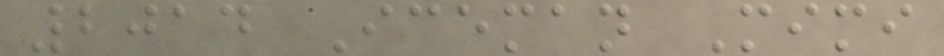2014 Iceman Mimi
